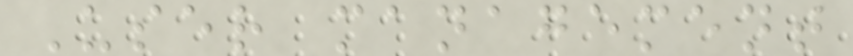User management
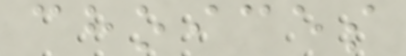choices
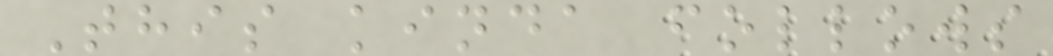This kinda follows
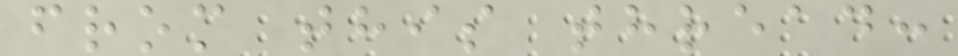from this thread:
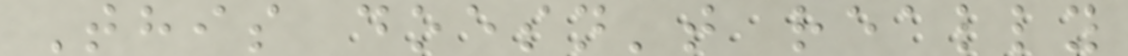This doesn't really
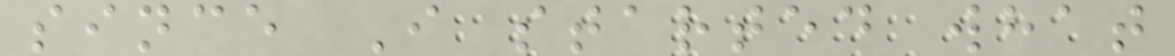since I started what
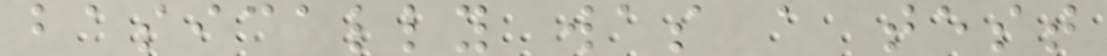basically was a test
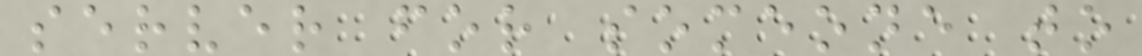server for someone to
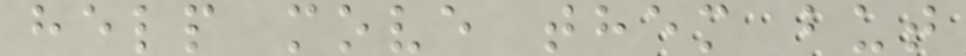help move them but
